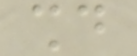should
